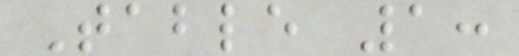Table 1:
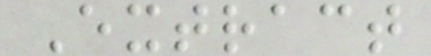Extract
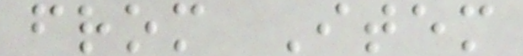from Item
